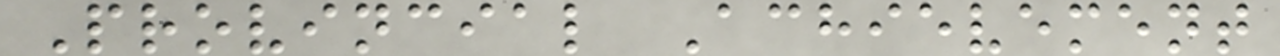Provincial Achievement
